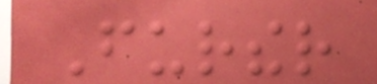Further
